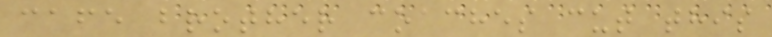cafe brother coaches cut this
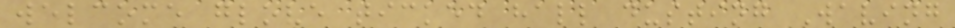welcome glove ticked hall dusting Waving
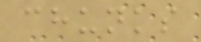chunks
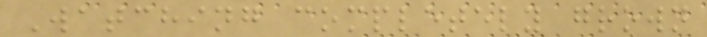Watching completely grown
